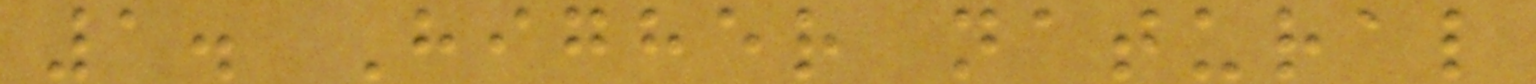1. Higher natural
